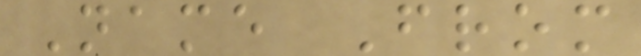Name From
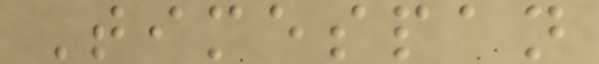Timespan
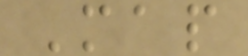Map
